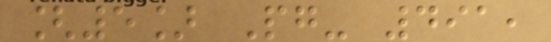[5] Pg- 491,
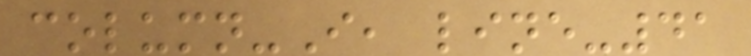column-I, line-41
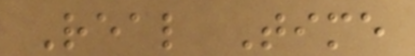Real Time
